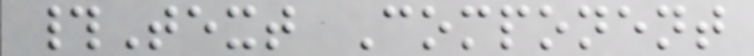#Text Component
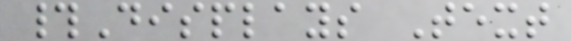#Displays Text
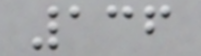136
